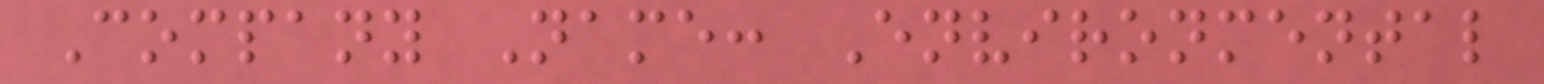Company Name: Environmental
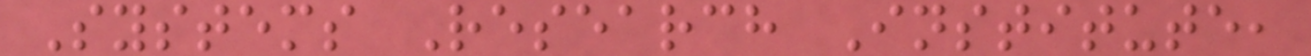Systems Research Institute,
